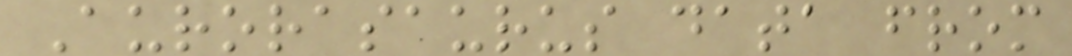Aurorasaurus data from
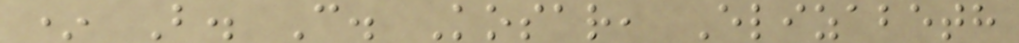* B. C. Kosar, Elizabeth
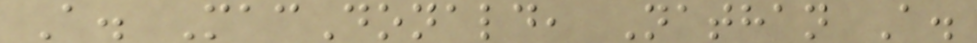A. MacDonald, Nathan A.
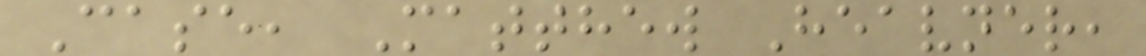Case, Matthew Heavner,
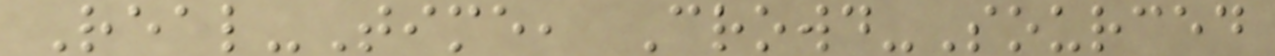Real-Time, Crowd-Sourced
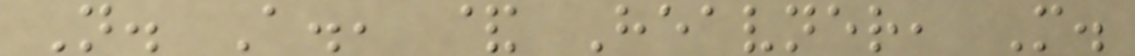N. A., & Heavner, M.
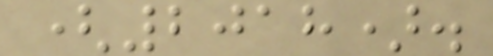(2018).
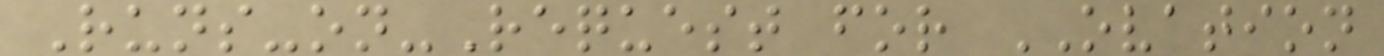Runs-on-Request for OVATION
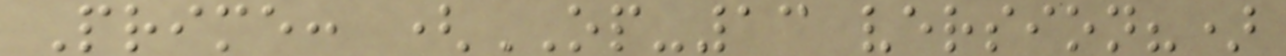Prime: (OP-13 version?)
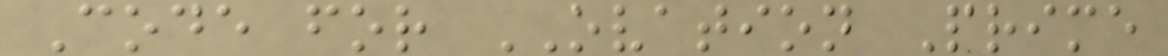Code for OVATION Prime
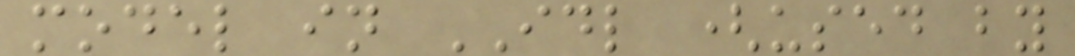model in IDL (used by
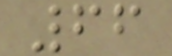66
